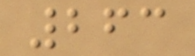263
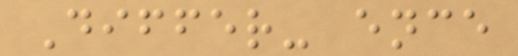Differ- ence
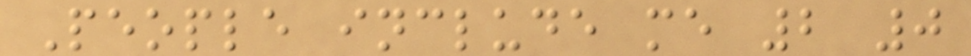People include me 2 0
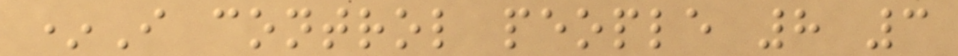*I control people 8 3
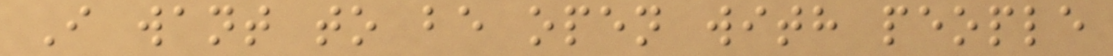I want to be open with people
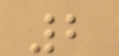2
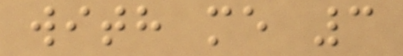with me 3
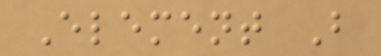Element B
